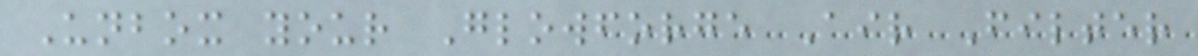Unbox your Glowforge Air Filter
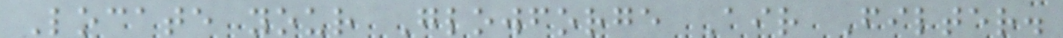Locate your Glowforge Air Filter.
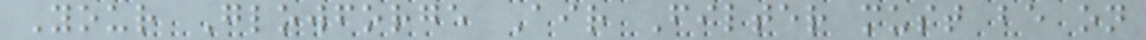Your Glowforge Air Filter must be on
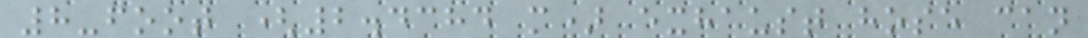8-foot (2.4384 m) exhaust hose can
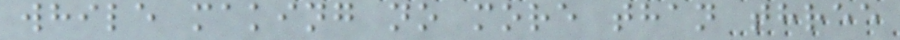while making no more than three
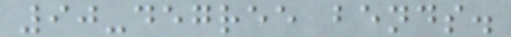90-degree bends.
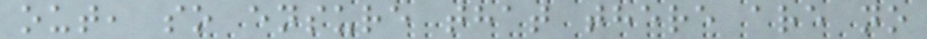out, so ensure that there are no
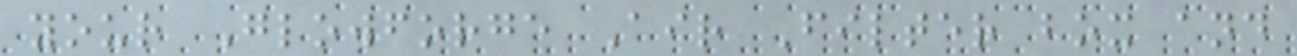your Glowforge Air Filter box and
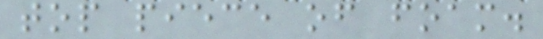top piece of foam.
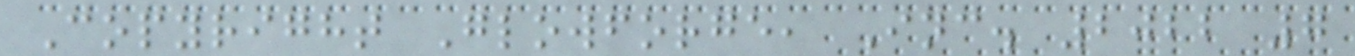Copyright Glowforge, Inc. 2022 7
